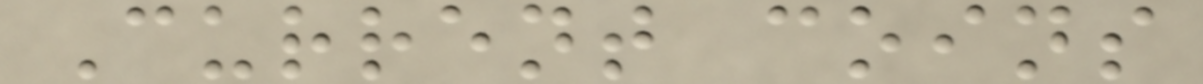Current coins
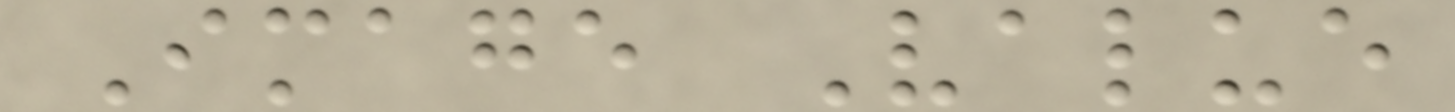Image Value
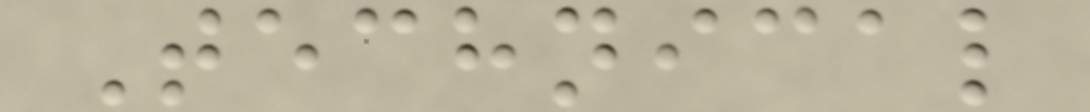Technical
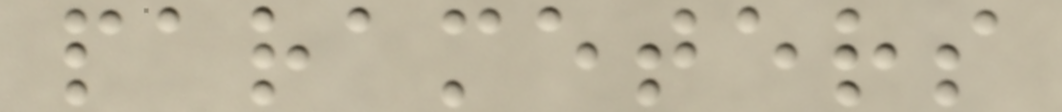parameters
